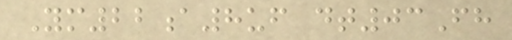Ym22a8uf dt03Fh
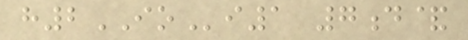h2IOi1 7d&
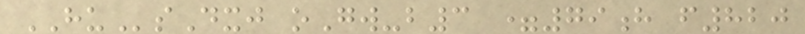HUsDxj oGw-b3 =79h f820
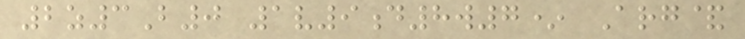2z3B0 1v9d8w7* Arg&
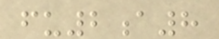fu2a8
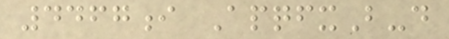4467i ApqfxB-d
